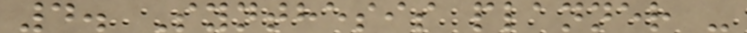4. Synthesis planner -
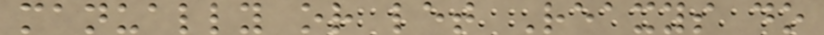manually or let Reaxys do
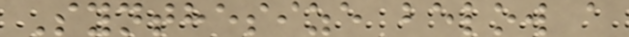Synthesize below a
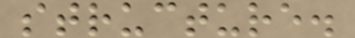structure.
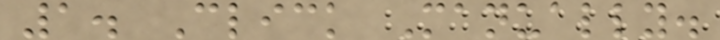1. Click Manually.
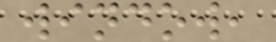window,
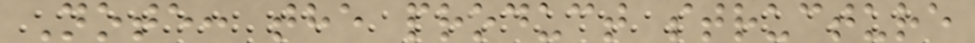Note: the product structure
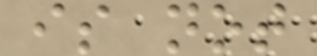is not
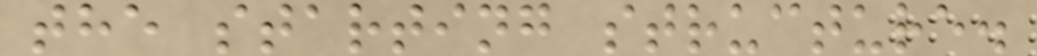the starting structure.
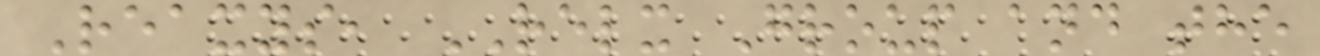Reaxys, RELX Group and the
